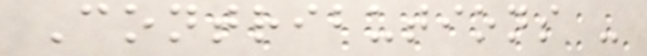Contributions -
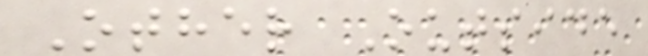Other Outside
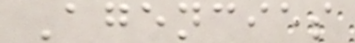Agencies
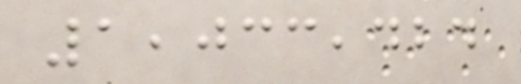1,033,424
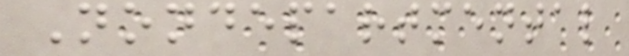Nondepartmental
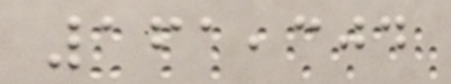161,304
